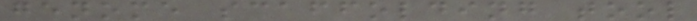genome scaffolding tool
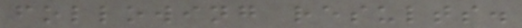following results.
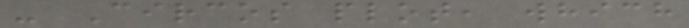- Circos plot, which
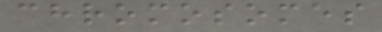chromosomes
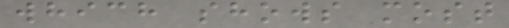which shows most
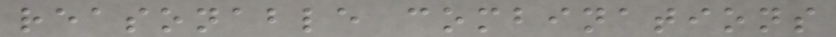reasonable combinations
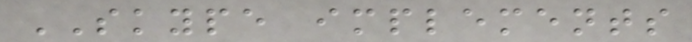SKYPE implements
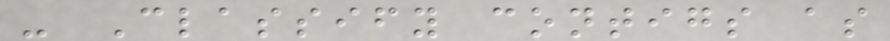- Classify contigs as
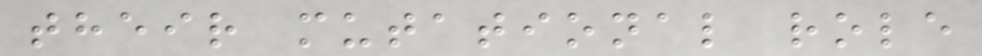their mutational role
